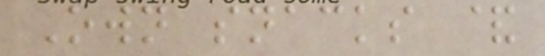Own snacks &
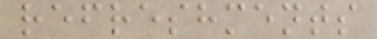refreshments
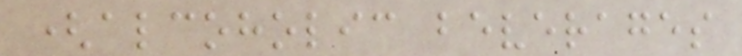(alcoholic beverages
